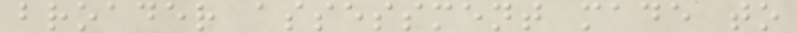broader assessment made to
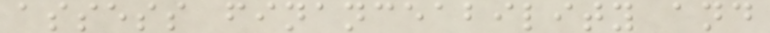assess financeability and
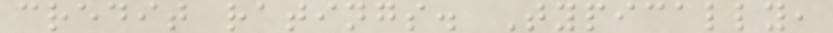credit ratings. Typically,
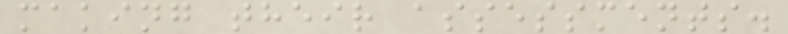making their assessments.
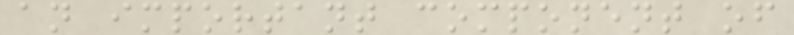an important component of
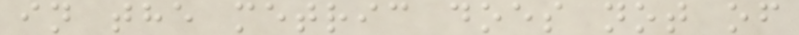in the metric does not of
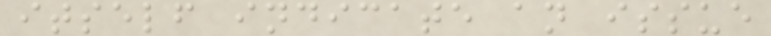itself indicate an issue
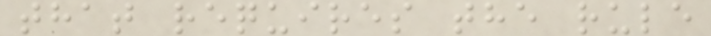that requires the rule
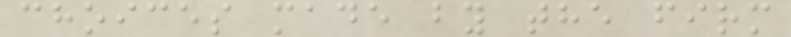choices made by the firm
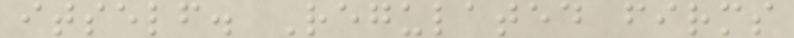itself. Regulated firms
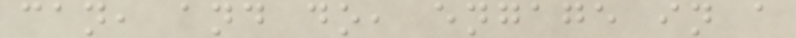can, and do, engage in a
